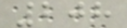208
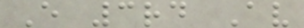E 3rd Av
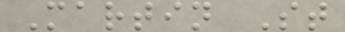Martin St
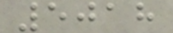5018
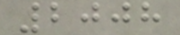2008
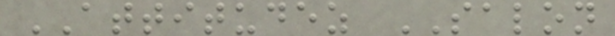ATTITUDEZ SALON
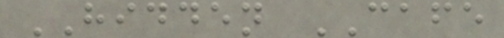HIDDEN CAFE
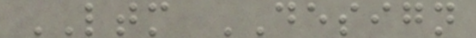LTM DESIGN
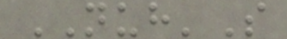NUH'S
